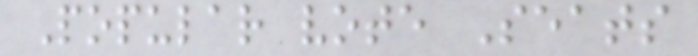Popular vote Seats
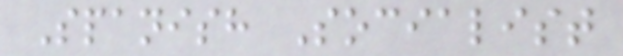Spanish Socialist
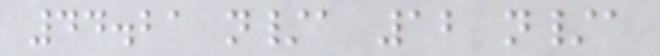44.21 n/a 12 n/a
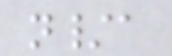n/a
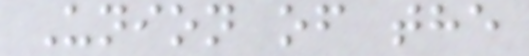Union of the
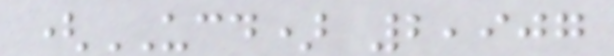(UCD) 2,907
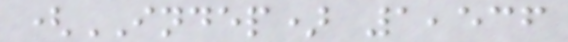(INDEP) 1,536
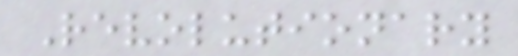Revolutionary
